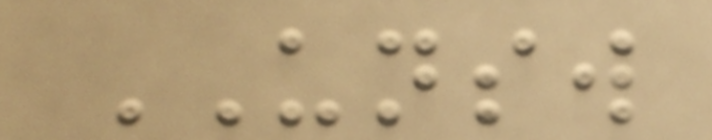UNSW
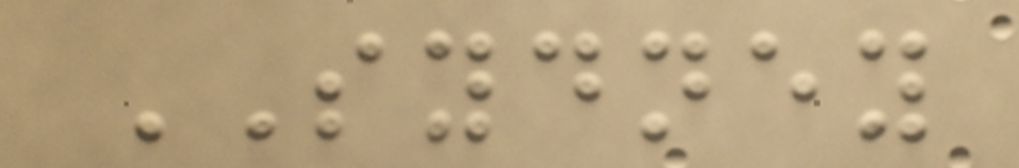SYDNEY
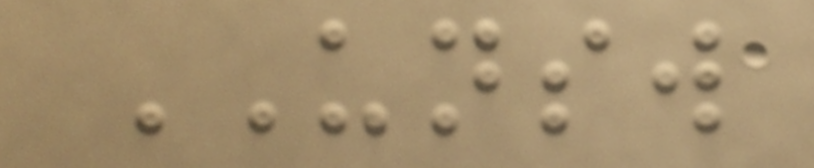UNSW
